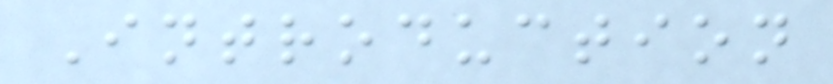Introduction
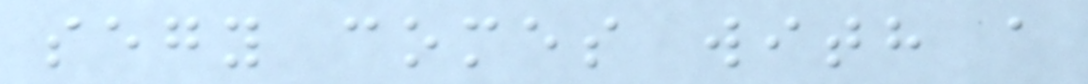segy comes with a
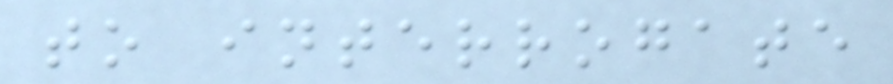to interrogate
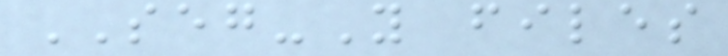SEG-Y files
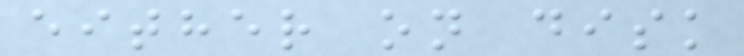either on disk
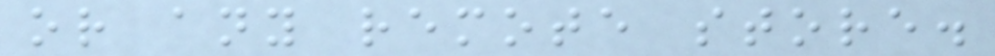or any remote store.
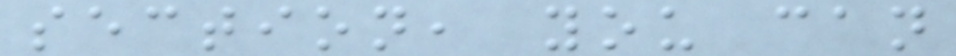section, you can
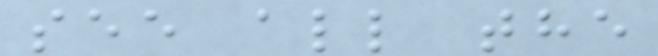see all the
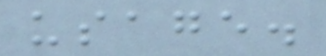usage.
